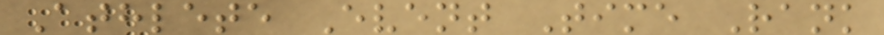Athlete Event Time Rank
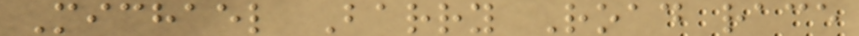Michael Barry Road race
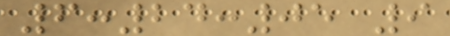6:24:05 9
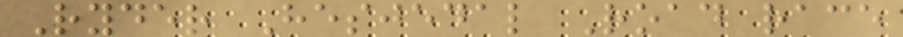Ryder Hesjedal Road race
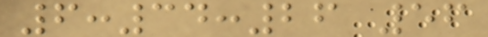6:34:26 56
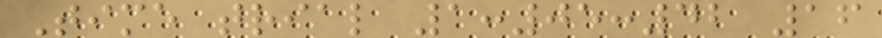Time trial 1:05:42 16
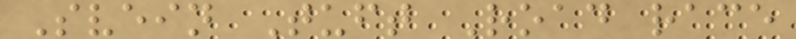Svein Tuft Road race
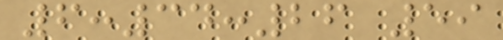6:34:26 59
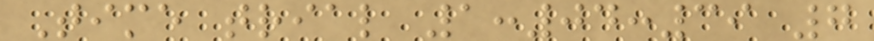Time trial 1:04:39 7
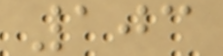103
